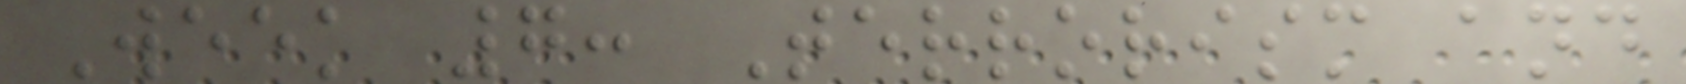Week 7: Terrorism and
